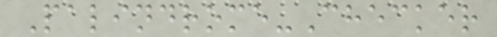Palindrome-Checker
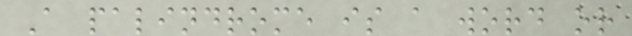A palindrome is a word or
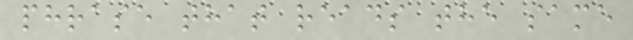phrase that reads the same
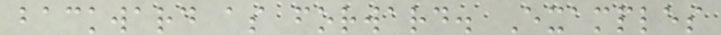backward as forward. Examples
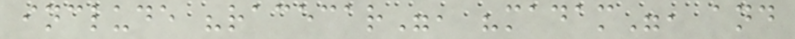include "racecar", "madam", and
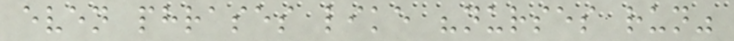even phrases like "nurses run"
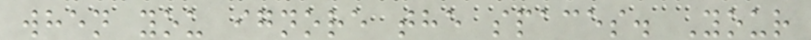when you ignore the spaces. Your
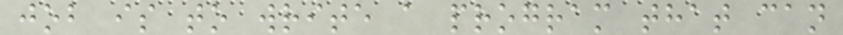job is to write a program that can
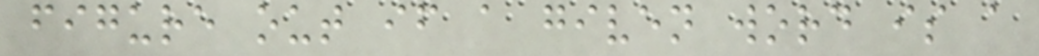figure out if a given word is a
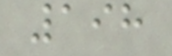198
